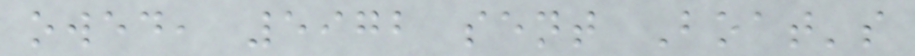owed, 5972 sent Boat's
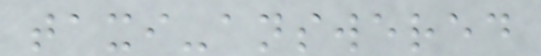taxi-answered
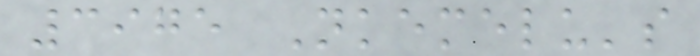3975 Nkemelu's
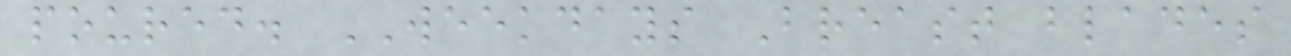poured. WEEKDAYS Breast blades
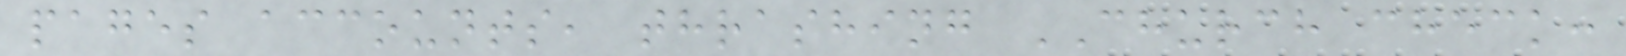pages accounts, thrashing CHURCH check:
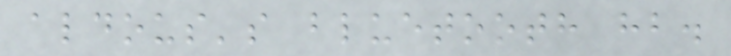aldous's bluetooth hb.
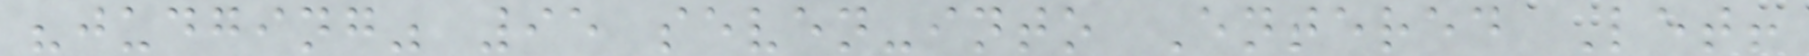"judging" 95 seven-into Entered Let!
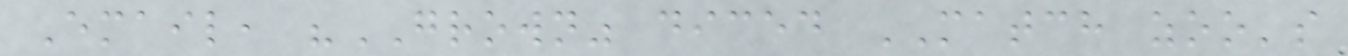Email, "GROWN" diced MATCH zoo's
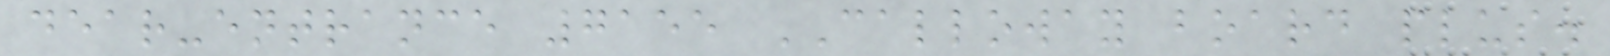dear-entrance 7155 CALLOWAY board plus.
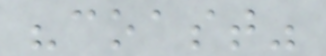"coast"
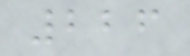226
